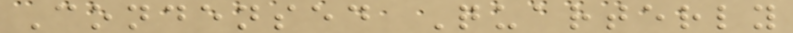Condensed Quarterly
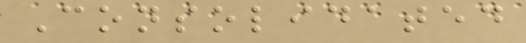Consolidated
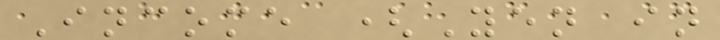Income (Yen in
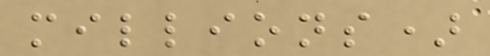millions)
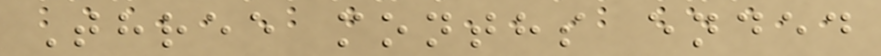Three months ended
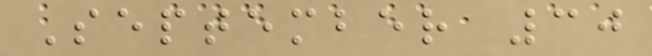September 30
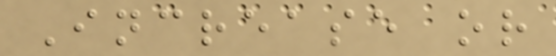Increase or
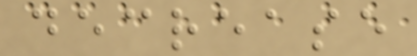decrease
